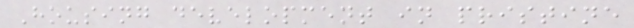Housing development in pristine
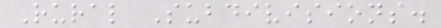Rural Subdivisions.
